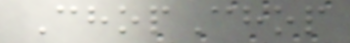ChopChop
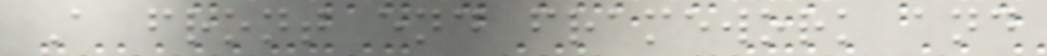A front end framework and
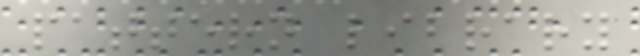pattern library
